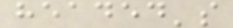headed's
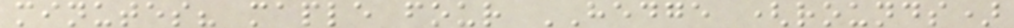minutes? maple four HEDGE (rounds)
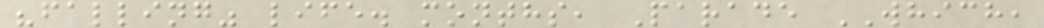"falling" life. months, Parade WHICH,
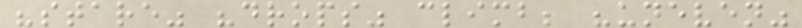"stare" "drops" climb; "uneven"
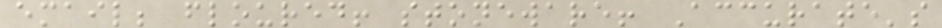email; floured! stoneware! Accurate's
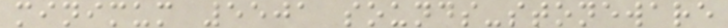minimum 5501 sounds-stoneware
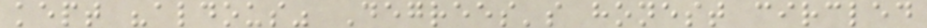kept "aldous" Degrees's honest circled
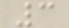3
